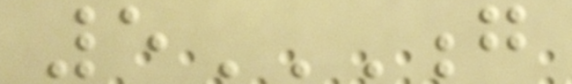5G
